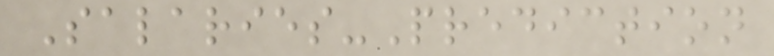Salaries-Prediction
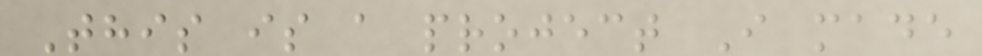This is a project I made
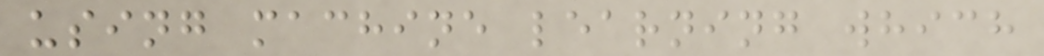using machine learning which
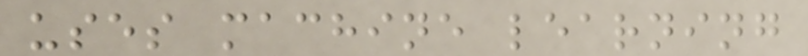uses machine learning
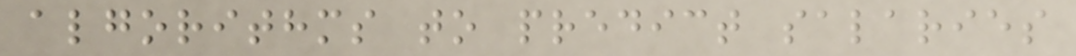algorithms to predict salaries
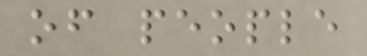of people
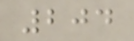204
